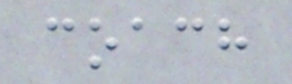coach
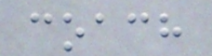coach
